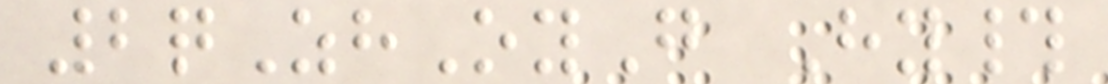2qZhOyG Hy#
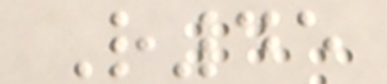R45
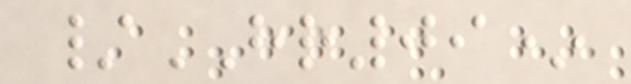/HR09*
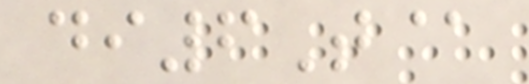di6T@
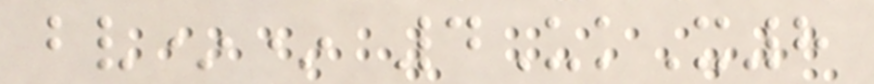bv** 4UkX8
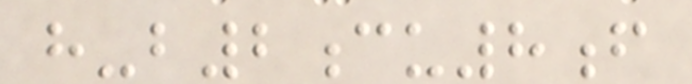h-b2cu8f
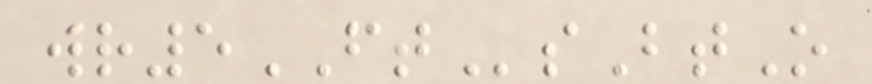wr5FTsBtO
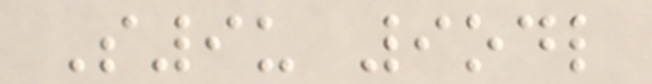S9u 9odl
